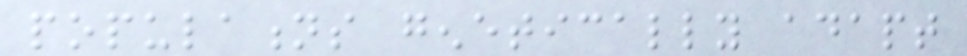populations genetically adapt
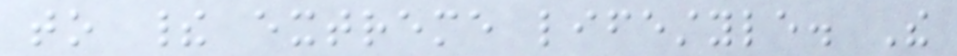to their extreme lifestyle. The
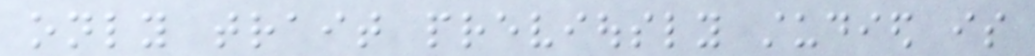only trait previously studied is
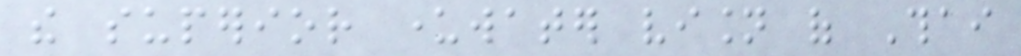the superior underwater vision of Thai
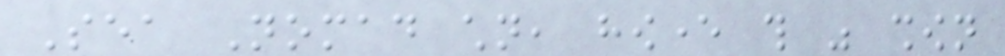Sea Nomad children, however this was shown
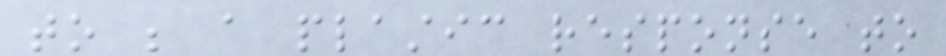to be a plastic response to
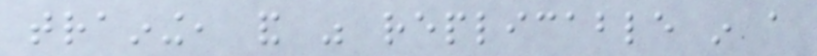training, and was replicable in a
